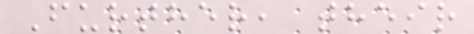Further, their
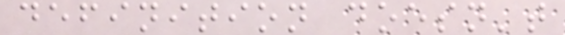definition doesn't
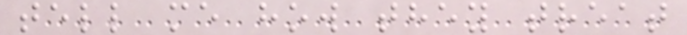tell me how they treat
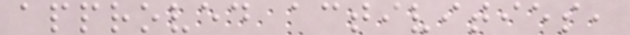approved activities,
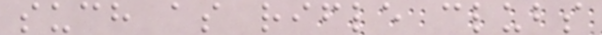such as rifle clubs
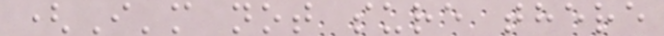(I'm not sure there
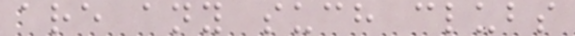are any such clubs
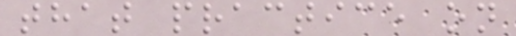that practice on
